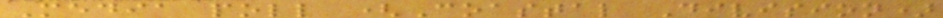Media poll (Coastal Division)
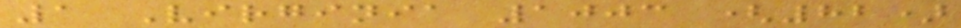1 Virginia 1003 (82)
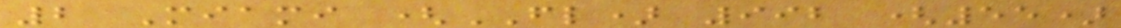2 Miami (FL) 992 (55)
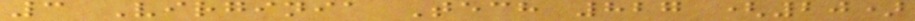3 Virginia Tech 827 (20)
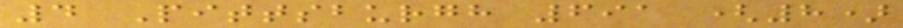4 Pittsburgh 691 (8)
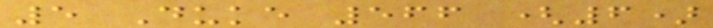5 Duke 566 (6)
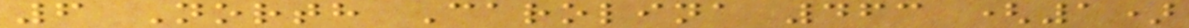6 North Carolina 463 (1)
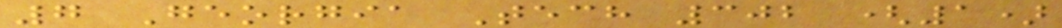7 Georgia Tech 302 (1)
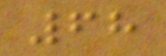68
